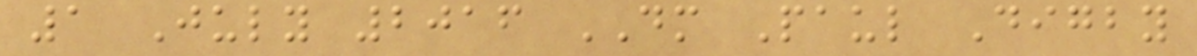1 July 2016 DM Paul Digby
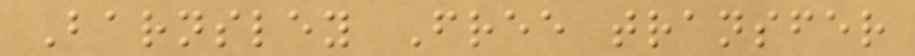Barnsley Free transfer
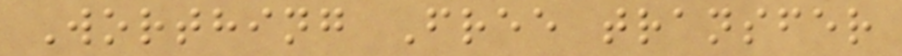Worthing Free transfer
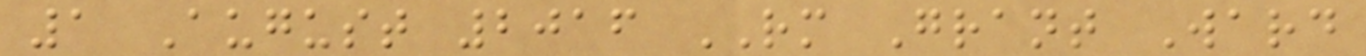1 August 2016 RM Grant Ward
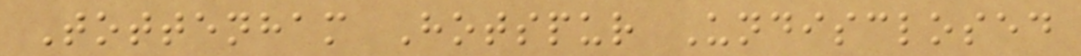Tottenham Hotspur Undisclosed
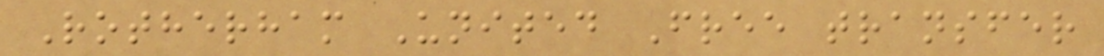Rotherham United Free transfer
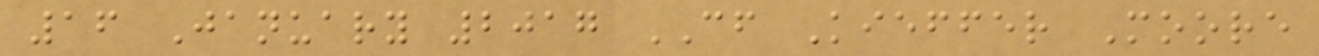16 January 2017 CF Kieffer Moore
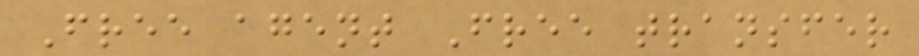Free agent Free transfer
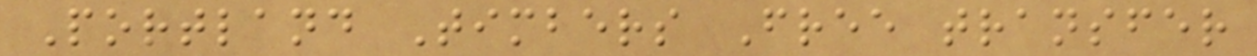Portland Timbers Free transfer
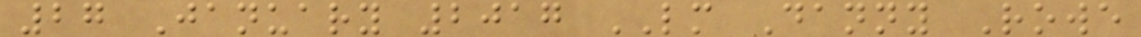27 January 2017 LM Danny Rowe
